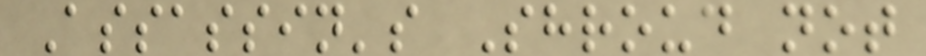Assassin's Shroud not
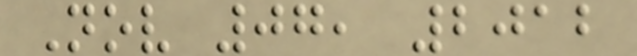Nov 07, 2012
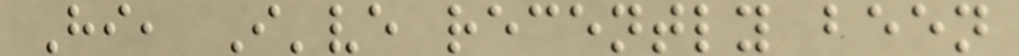Hi, I've recently been
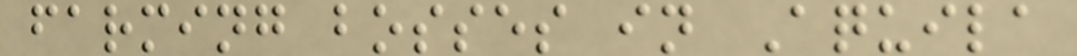farming bosses in Aquila
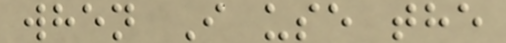when I use the
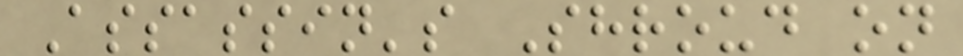Assassin's Shroud on
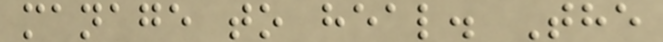manage to heal. The
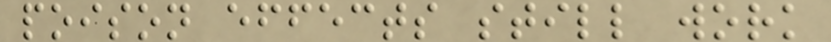poison effects still work
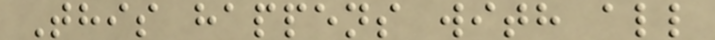This happens with all
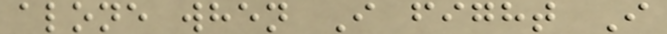alone when I fight I
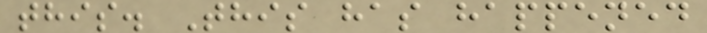this. This has happened
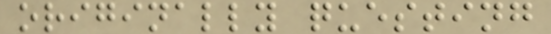originally questing
